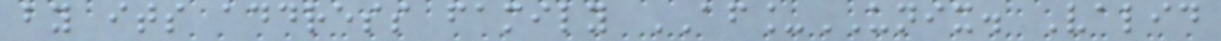by its address family AF_UNIX. Valid
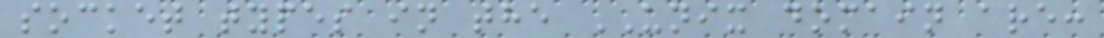socket types in the UNIX domain are:
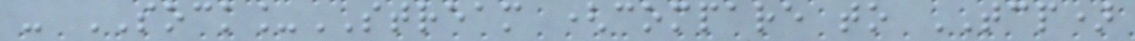- SOCK_STREAM (compare to TCP)
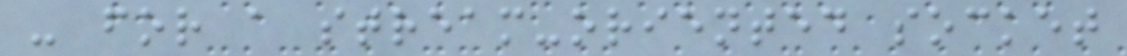- for a stream-oriented socket
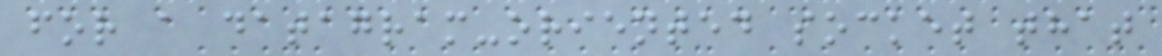for a datagram-oriented socket that
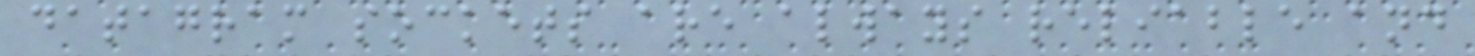datagram sockets are always reliable and
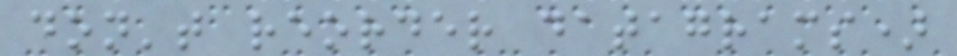don't reorder datagrams)
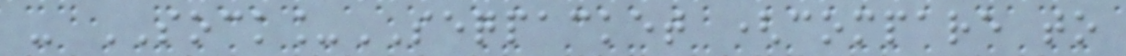- SOCK_SEQPACKET (compare to
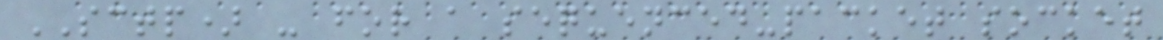SCTP) - for a sequenced-packet socket
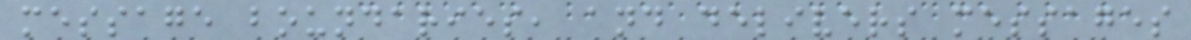message boundaries, and delivers messages
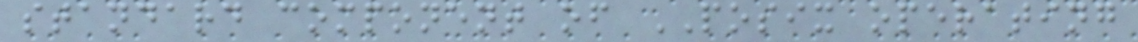standard component of POSIX operating
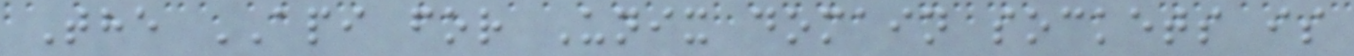The API for Unix domain sockets is
